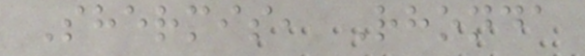Shermis, Rhonda
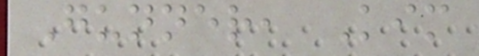Gunner, Kim
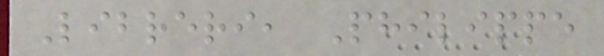Libreri, Philippe
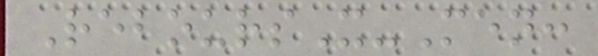ReboursX-Men:
